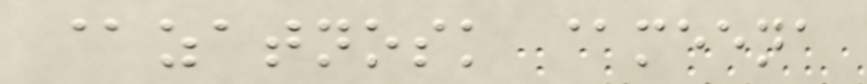@zatnosk @meena
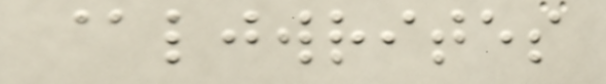@ljwrites
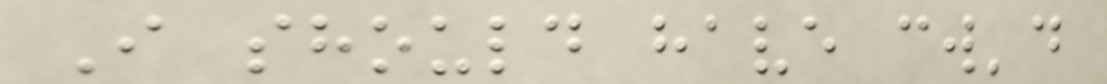I should have cw'd
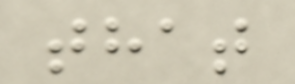that
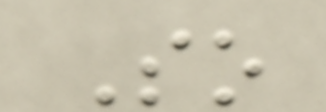So
